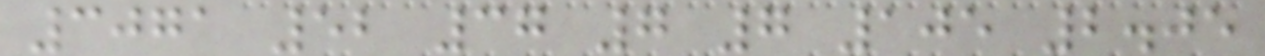3071 52 37 7 7 105 2.05
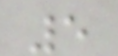5
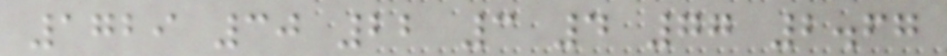1729 30 22 3 4 77 2.67
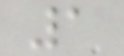1
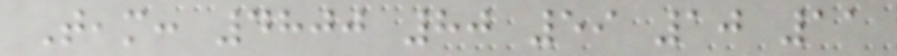Team: 4800 80 59 10 11
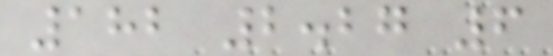182 2.27 6
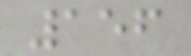156
